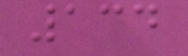134
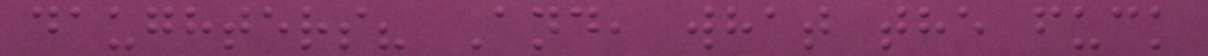daughters? And, what the fuck
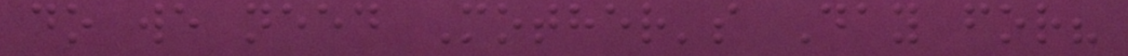do we need Mother's Day for?
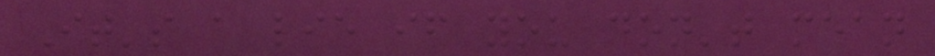It's a lie if you don't mean
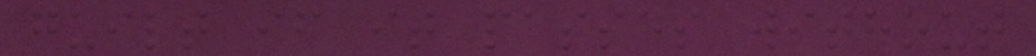guilt if it passes without
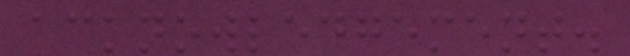acknowledgement.
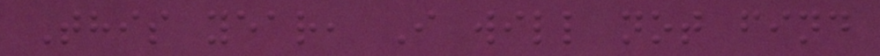This year, I will not find
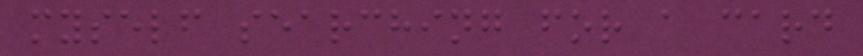myself searching for a card
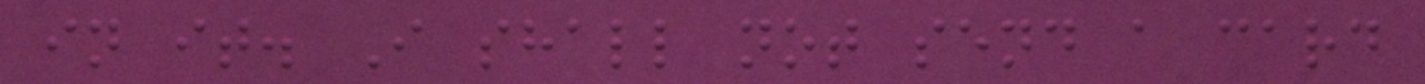in it. I shall not send a card
